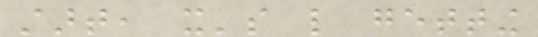start, it's like getting
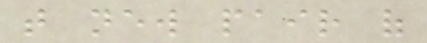that new pair of
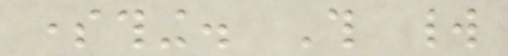something. This world
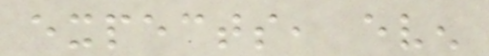expects, even
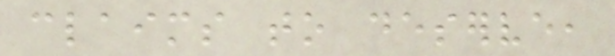claims to deserve,
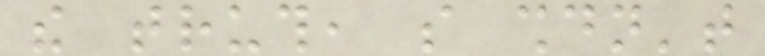the truth, so shouldn't
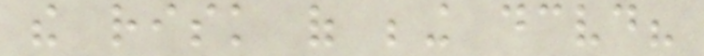the risk of being deceived?
